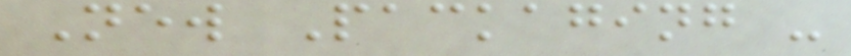New Packaging -
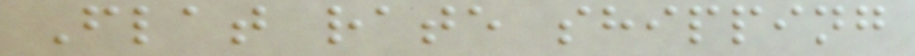Flat rate shipping
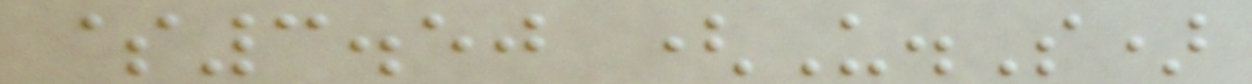$3.50 (U.S)
